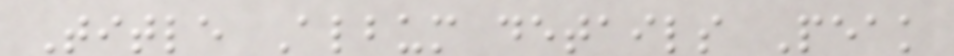Title Album details Peak
